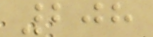208
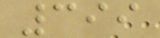399
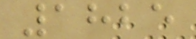1825
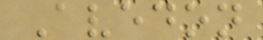Avedon
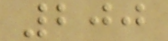200
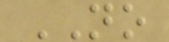NO
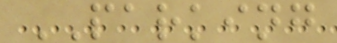PARKING
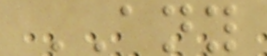ANY
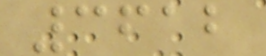3612
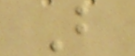B
